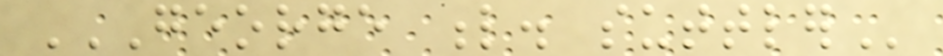GEORGE L. SUTTLER
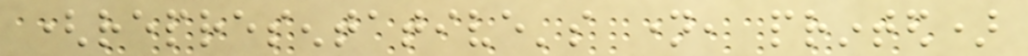(representative's name, printed)
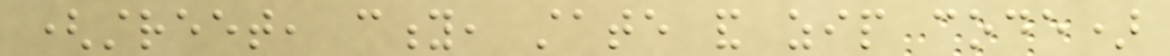(street, city, state and zip code)
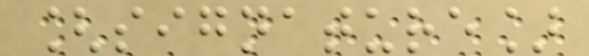[signature]
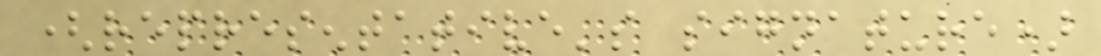(representative's signature)
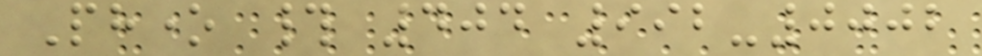Phone # 404 992-0002
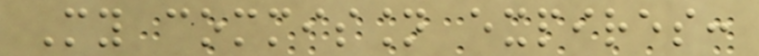My commission expires:
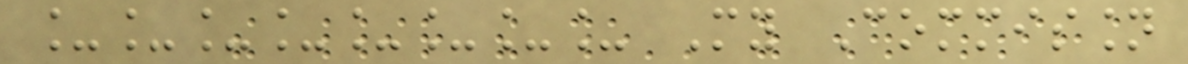________ My Commission
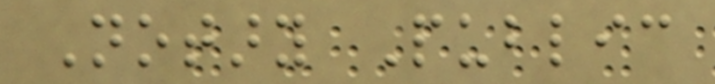Notary Public
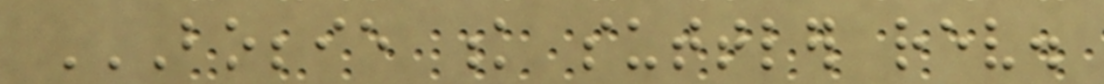BOBBIE K SUTTLER REV.
